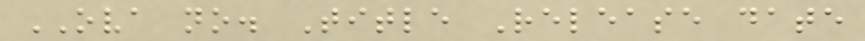OVA no. Title Release date
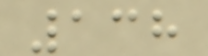138
